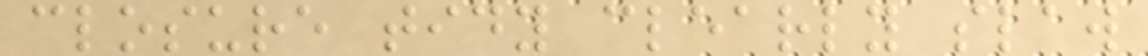closure tidy clearly slaw
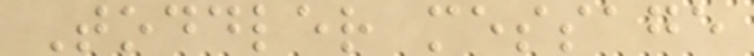Toddler message
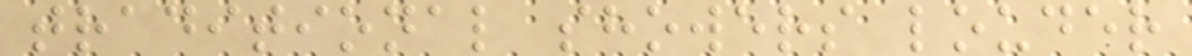traditional showers louder
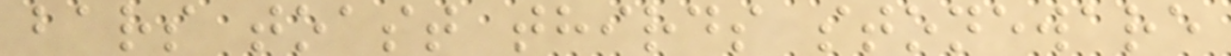bars toast thirds stoneware
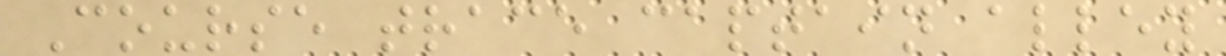Course trace captain alley
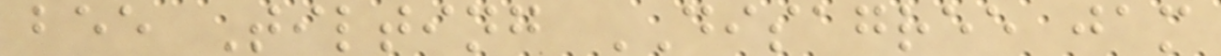bee Tilting DISAGREE jam
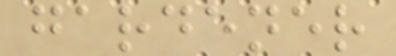gardener
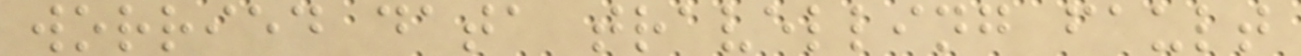worried data travelling fault
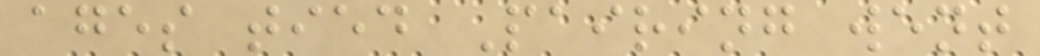ages tied Pairing went
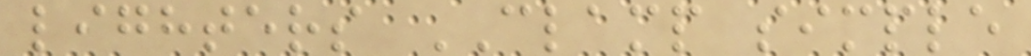lighters CLAMP simple
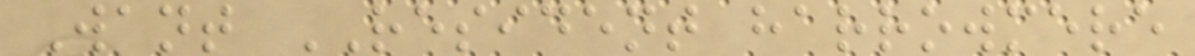Want RESIDENT harrowmere
